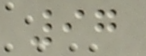97
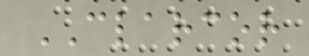CLARCOR
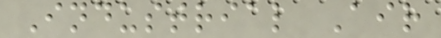Industrial Air
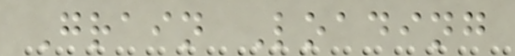Grain Loading
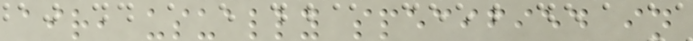air, usually specified in
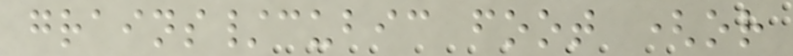grains/cubic foot (or
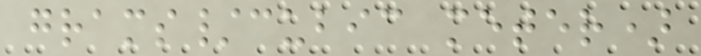grams/cubic meter)
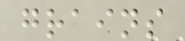grains
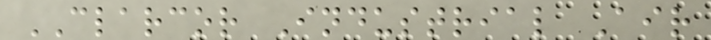CLARCOR Industrial Air
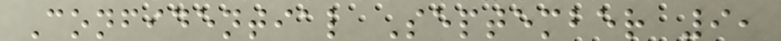Confidential September 9,
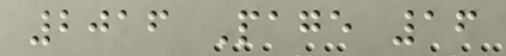2016 Page 16
